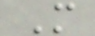M
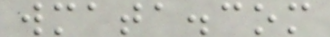wmata.com
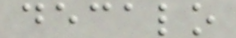decalo
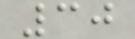30
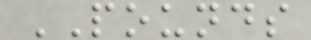POUNDS
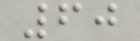60
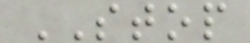STOP
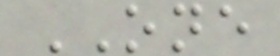ONE
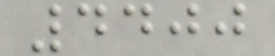4400
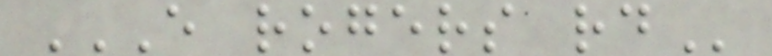E ROGERS RD
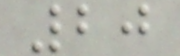20
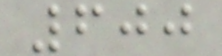600
